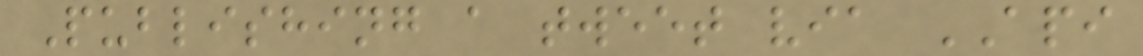Publishing a tweet via API
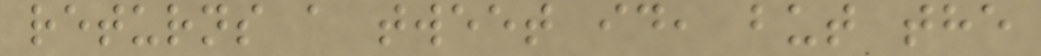returns a tweet id, but the
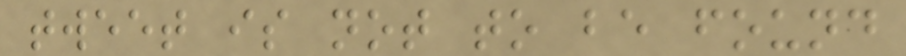tweet is not to be found
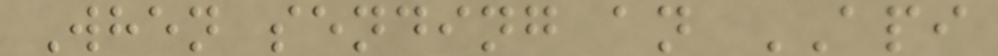When sending an API
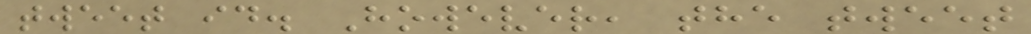tweet id. However, the tweet
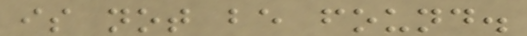is not be found.
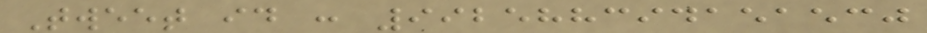Tweet id : 992588394151530
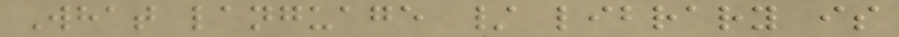What language / library is
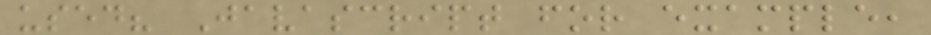used? Javascript for example,
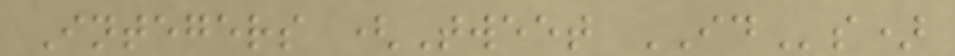Integers (Tweet IDs)
